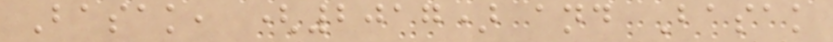Basak, (2017) and Basak
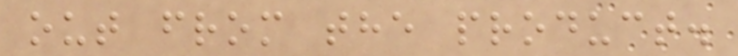out from the product.
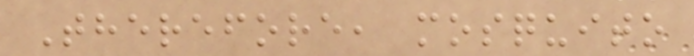Therefore, mosquito
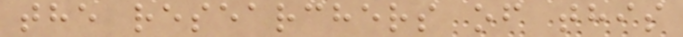the researchers of this
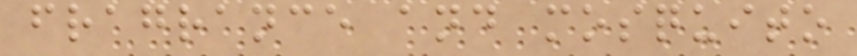fragrance and mosquito
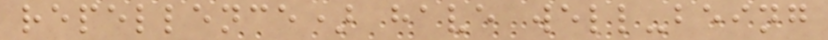repellence) have well-being
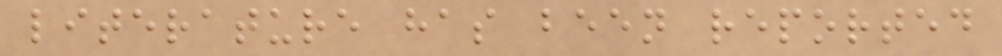literature has been reported
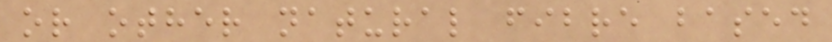or other natural fibre based
